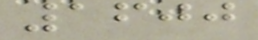1600
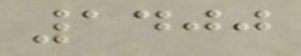1400
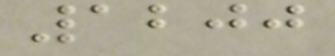1200
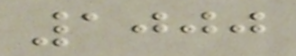1000
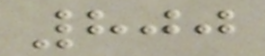800
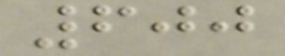600
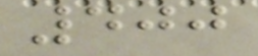400
